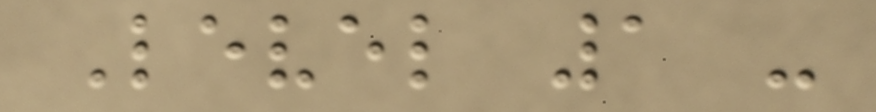Level 1 -
